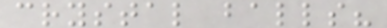crystal balls?
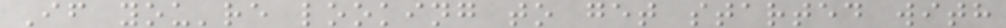If you're looking to get started with
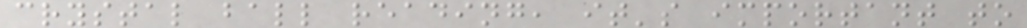crystal ball reading, it's important to
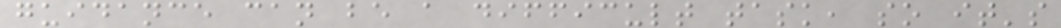guidance can be a difficult task, so it's
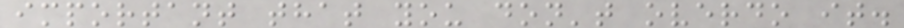important that you don't overdo it.
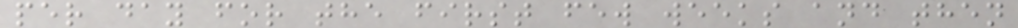per day for the first few weeks and then
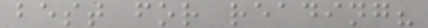best for reading?
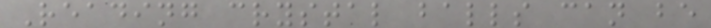Reading crystal balls can be
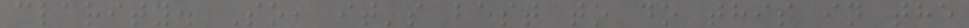clarity. So, it's best to do this in the
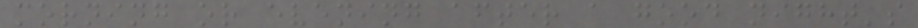morning or evening after a good night's
